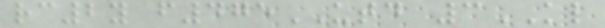rc2y f475UTD 3KL
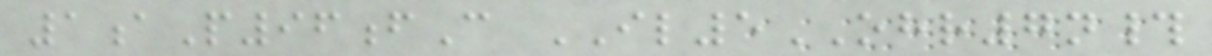1aP96fC IL5OHR7n#
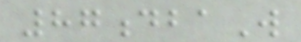87dbaW
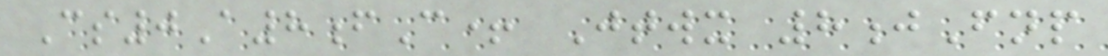Cs0A8fC+ Jtwx 8jFnp
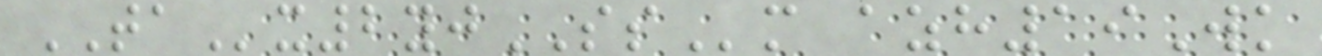TAx2yjSSm azh19Wk
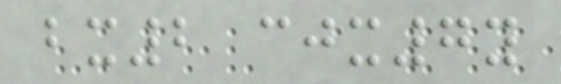bx2 cjx7y
